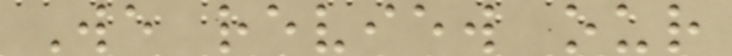We review our
